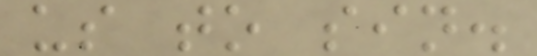us to sin.
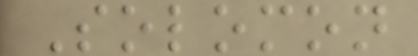Solomon
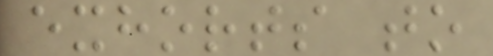exhorts to
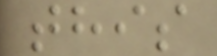this
